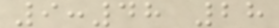9:48 28
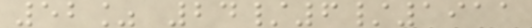52% 24/6/1911
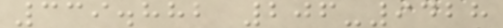339.882 206-9428
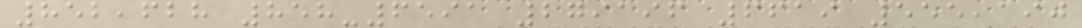852,628 858-6591 279196 6619 555,190
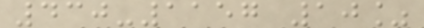430-1157 10%
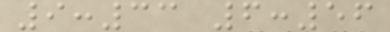9:33 6:56
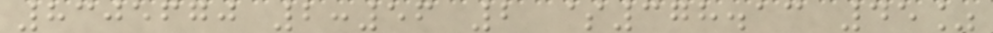8305670 2:56 2 $378.13 45%
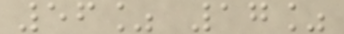56% 17%
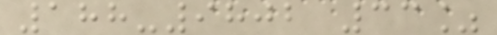188-9802 33%
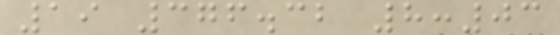19 376.32 8:03
